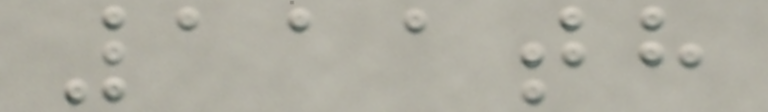111th
